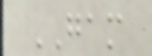GAM
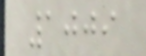1009
